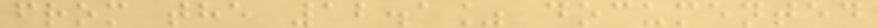from the 12.1% documented
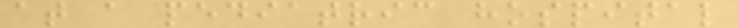at a pediatric hospital
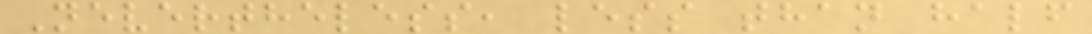Nevertheless, less than half
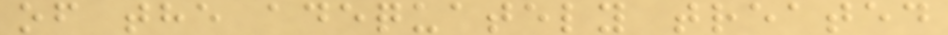of the adequately treated
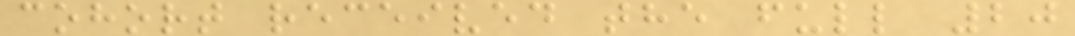cohort received the full 20
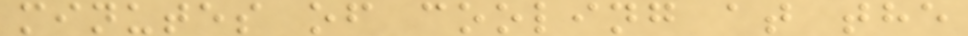minutes of cooling at the
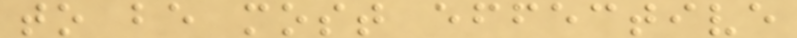to be most effective
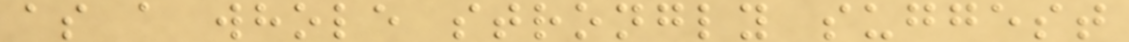as a whole strongly suggest
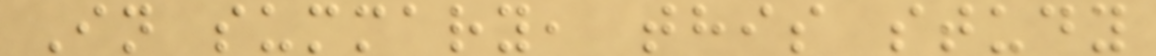In summary, this study
